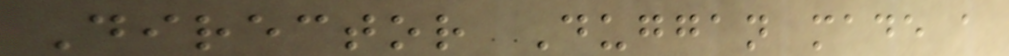Director Duggan made a
